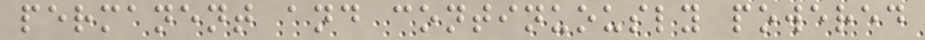permanent and continuously powered
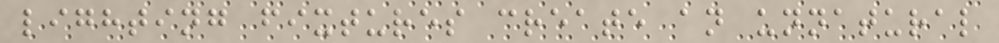lighting fixtures create an unnatural
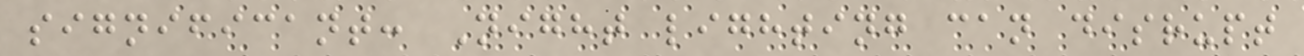significant: Night lighting can disrupt
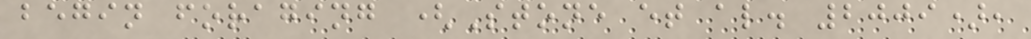begin foraging (Stone et al. 2009),
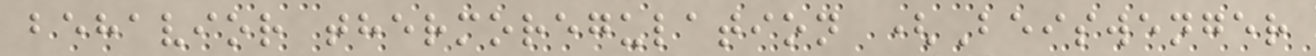behavior thermoregulation (Beiswenger
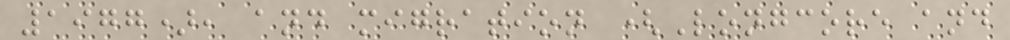1977), and migration (Longcore and
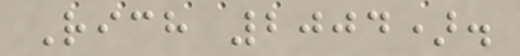Rich 2004).
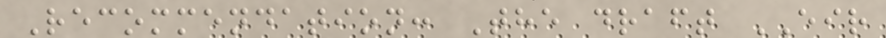Recommendation: The draft EIR
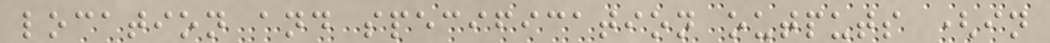location and specification outputs (in
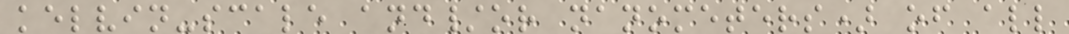kelvin-scale and/or nanometers) of all
